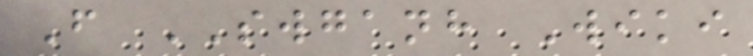From SWGANH Wiki
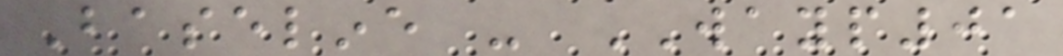Baseline - WAYP01
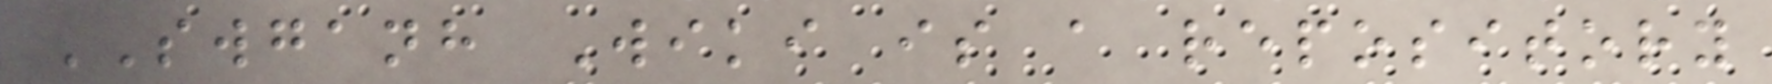SWGANH Wiki is a repository
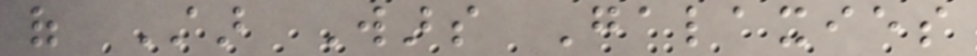of Star Wars Galaxies
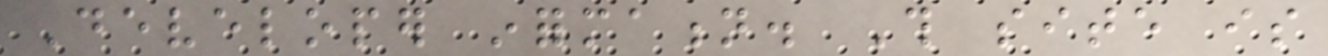Developer information. This site is
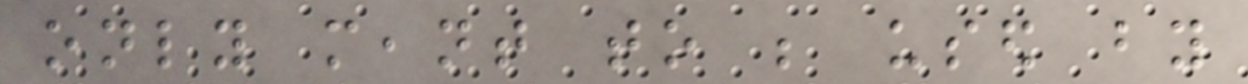only meant to be used by
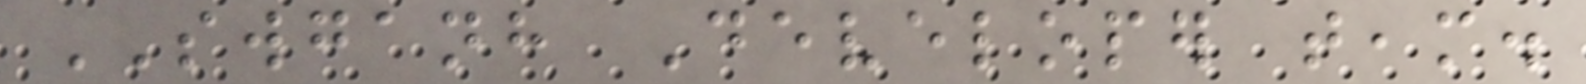SWGANH Developer team.
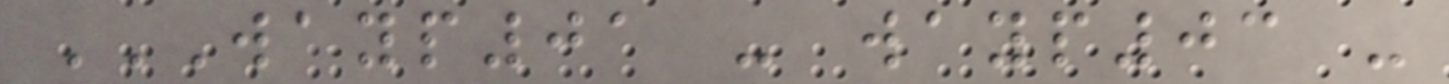WAYP01 - WAYP03 -
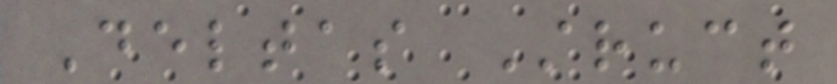Deltas Struct
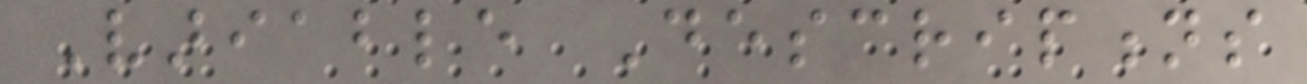Variable Descriptions
